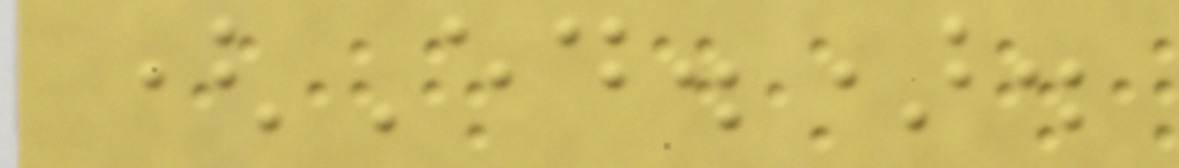(Ed.).
